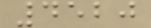4520
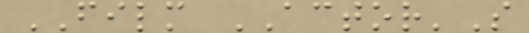FILM ACTOR'S
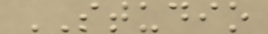STUDIO
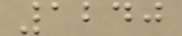1240
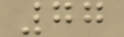77
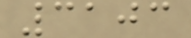3103
